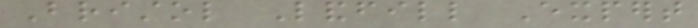Bristol Landfill Expert
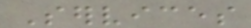Services
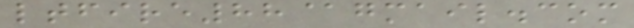ltfire88@gmail.com
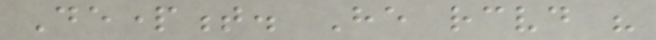Department. He received his
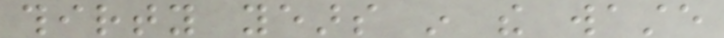thirty years in the waste
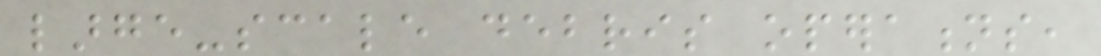large-scale debris operations,
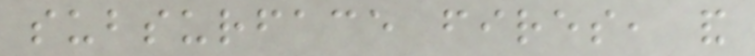subsurface fires, and
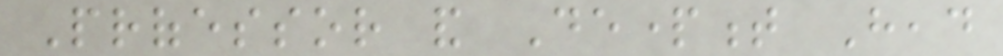Professor and Department Head
